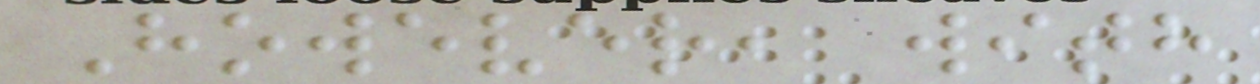However, with
